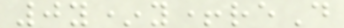0y*y+reD
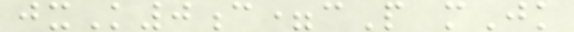jxK0c=cP mJk
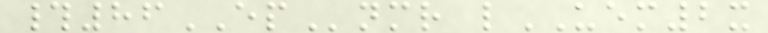#86EPnmr lUEM2x
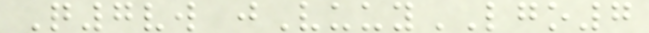Q7vw jVuuyLGO7
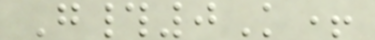G#0K+
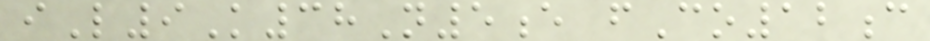iL9K38N5e fCo12c
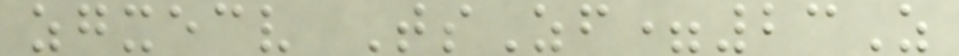zgxecv TsZf=23Z
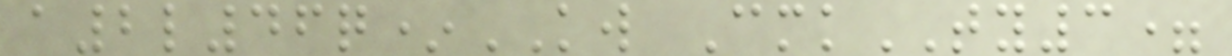a2l46q*KW CmkTY3=
